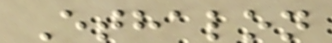Ethalon
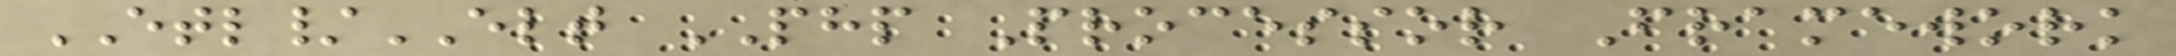ETL/ELT PHP Processor Framework
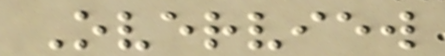Overview
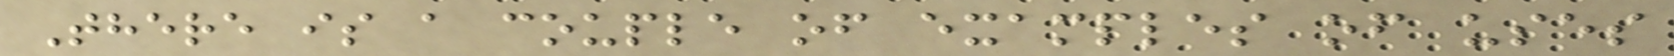There is a couple of examples of uses
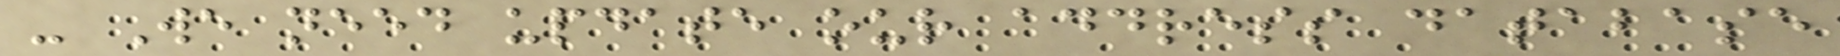- We need update our address database
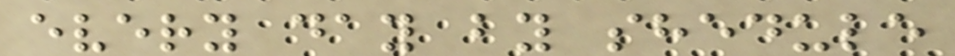every day by shedule
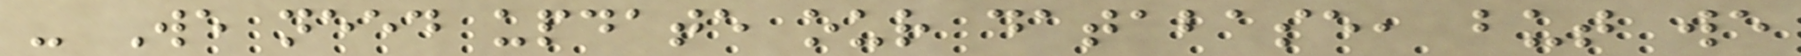- We need update our database, but we
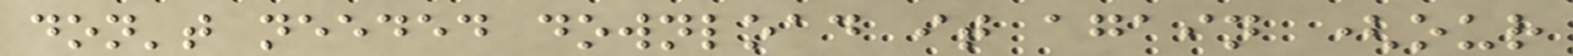don't needed download it again (our
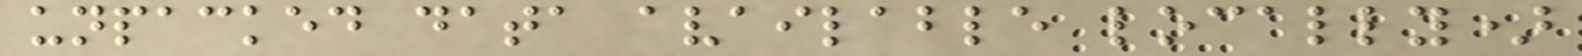unpacked data available locally)
